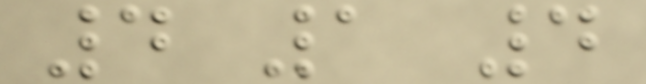4 1 4
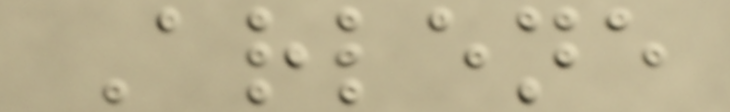Arlene
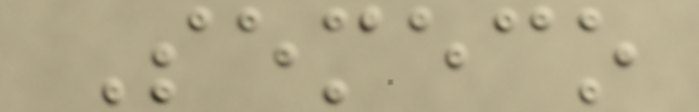Semeco
